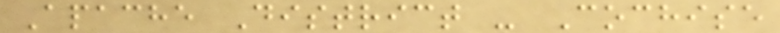Apache District - Cochise
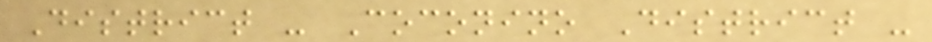District - Coconino District -
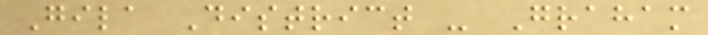Gila District - Graham
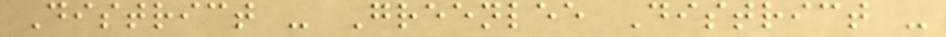District - Greenlee District -
